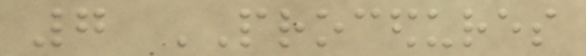7 PROCEDURES
